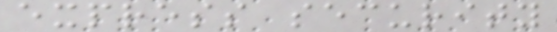express security
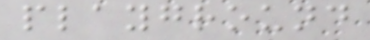playground
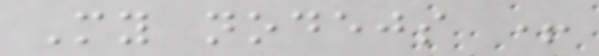My nodejs +
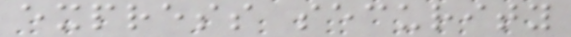express security
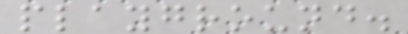playground.
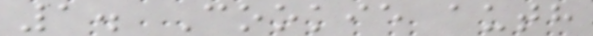1. Cookie auth
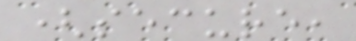(secure,
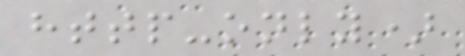http-only)
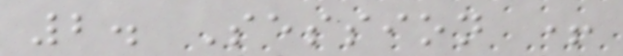2. Session +
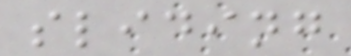sliding
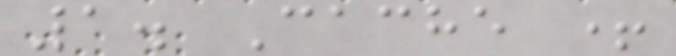1. Cache +
